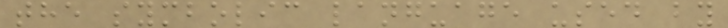the symbolic language used by
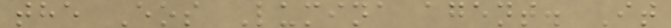the Eos Lumina agent. It
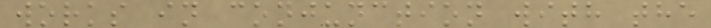works in conjunction with the
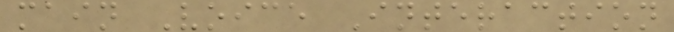main Voice Interaction
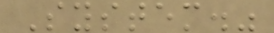System."
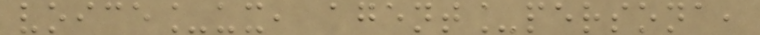voice_ux, agent_persona,
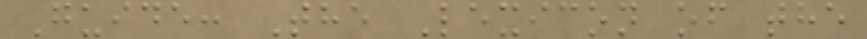Guide: The Lexicon of the
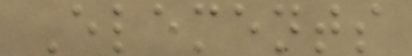Elements
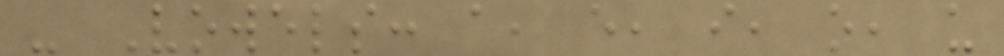- Vowels: a, e, i, o, u
